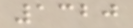1320
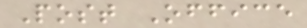Post Office
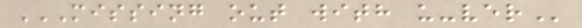MISSING OUT WITH U-VER
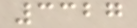3327
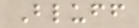Bluff
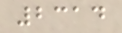2314
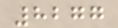8277
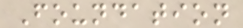Foundation
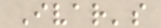Ivar's
